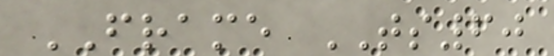FRAME TS60
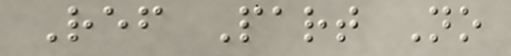Ref Part No
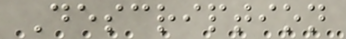Description
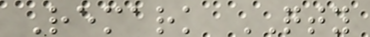Remark QTY
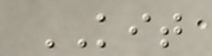KIT
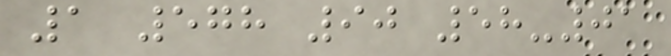1 578 90 58-01
